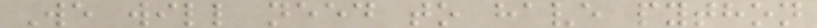We will need to have python
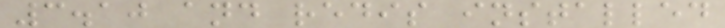3.10 and redis installed
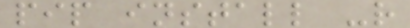pip install -r
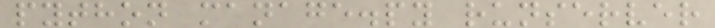python manage.py runserver
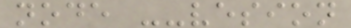node --vesion
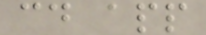cd app
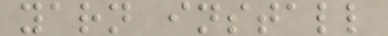yarn install
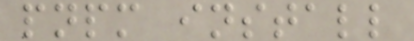pnpm install
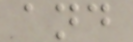and
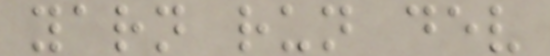yarn run dev
